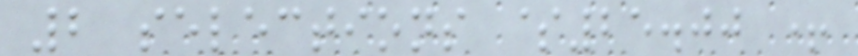2 selections $25.00 +
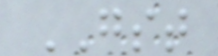GST
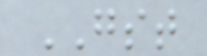GST
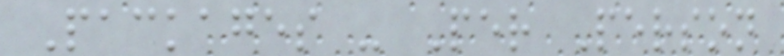Packages - Per Person
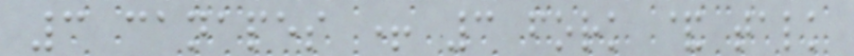3 canapes + 3 fork & talk
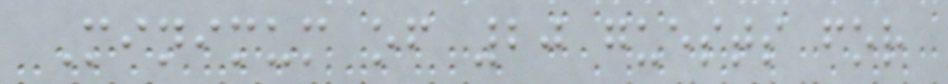Minimum of 20 guests for
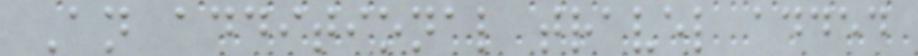An additional travel added
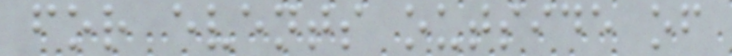for events outside of
